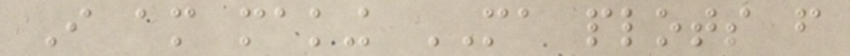I am making MA plots from
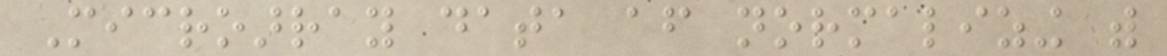Microarray data after normalizing with
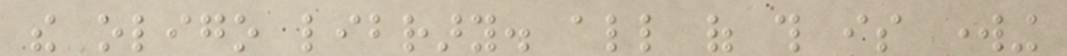the oligo library. all of this is working
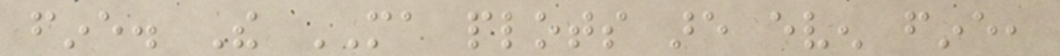fine. The MA plots are even fine,
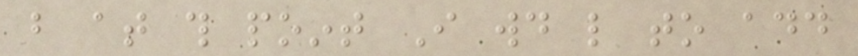but at this point I would like to add
